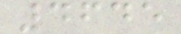4645
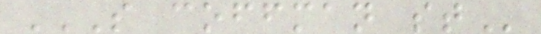S COFFMAN ST
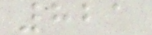821
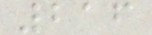216
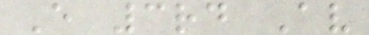E 3rd Av
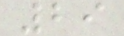29
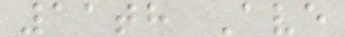11th Ave
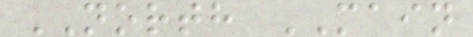NORTH MAIN
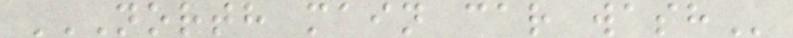NORTH MAIN CAR WASH
